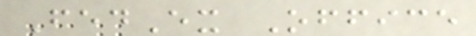FedEx Office
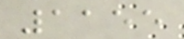1155
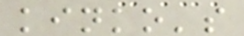kinko's
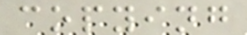copying
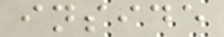inside
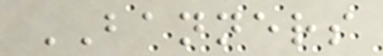BANNERS
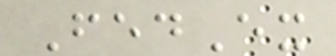FedEx
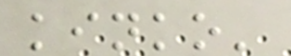kinko'
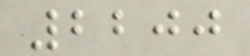2200
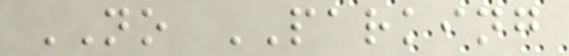NO PARKING
